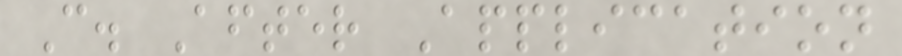C. After Application
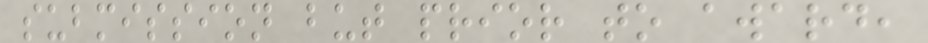submission but prior to award,
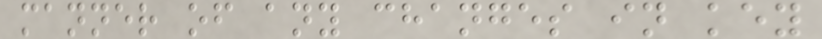manner of any changes in key
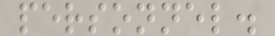personnel.
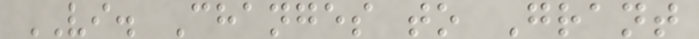VI. Changes to Grant
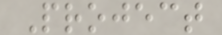Project
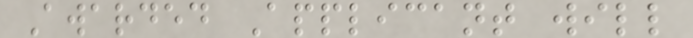Awarded Applicant will
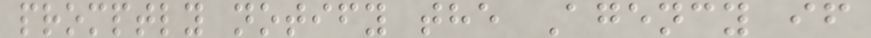promptly notify the Agency if
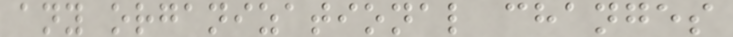any organizational changes
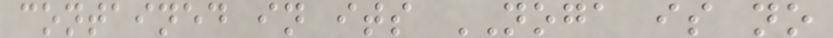contained in its NOGA is no
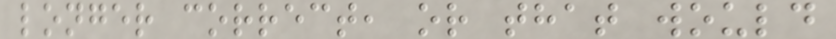longer correct, or that would
